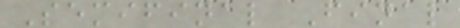Semifinal Final
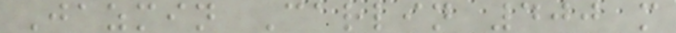Jazmin Carlin 400 m
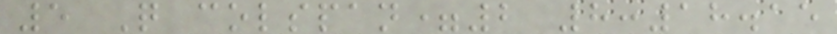5 Q colspan=2 8:18.15
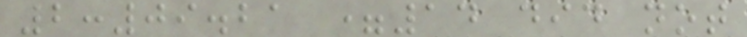2:09.21 =14 did not
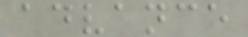advance
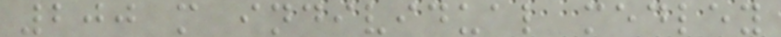200 m individual medley
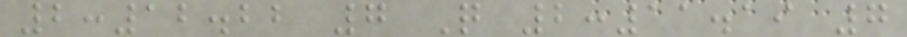2:12.22 7 Q 2:11.19 7
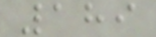189
